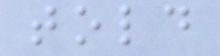told
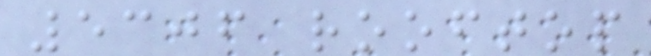5306 rooftop
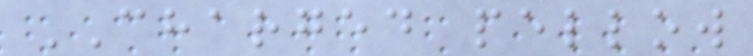CHARGED pellow
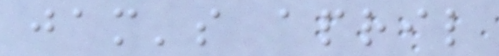jam's april
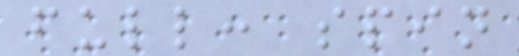full: spin
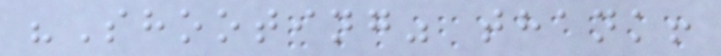"Shooting" thank!
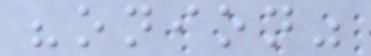"onion"
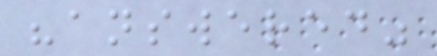"answered"
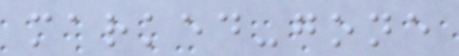marked-gone
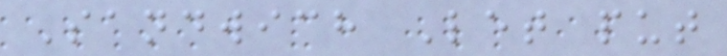Sandwich Let put
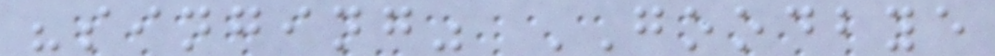"singing" GOODBYE
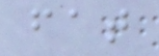fat
